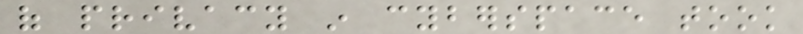of privacy in cyberspace took
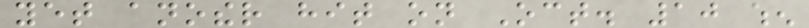yet another hit on Oct. 10 when
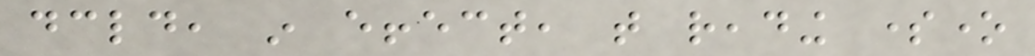declared, in effect, that reading someone
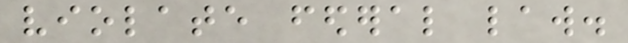violate federal law.
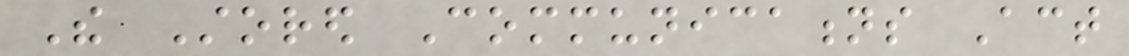The Stored Communications Act
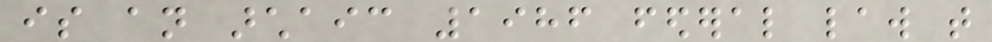is an archaic 1986 federal law that
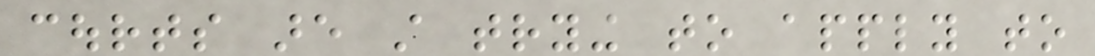courts are still trying to apply to
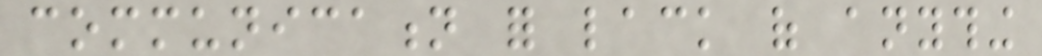communication for lack of anything
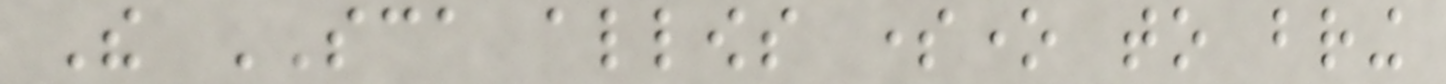The SCA allows someone to bring
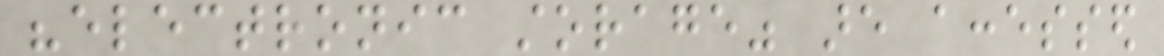"electronic storage" are accessed
